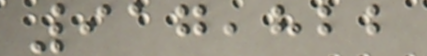917,822
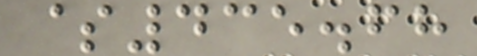$435.68
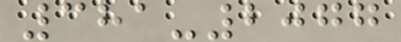381-2077
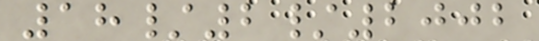18/2/2002
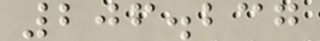206.237
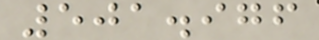501.976
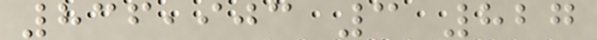836,903 3 827
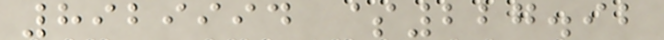8929994 $227.92
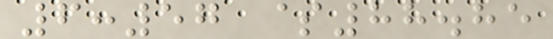6:57 $88.85
